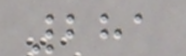281
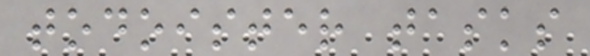todoister tasks
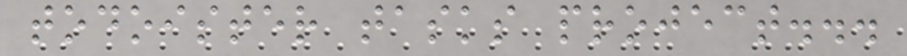todoister tasks project...
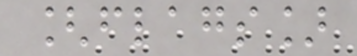[flags]
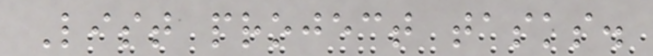List project tasks.
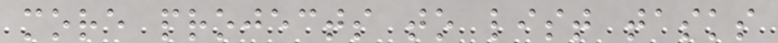more projects to list tasks
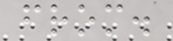from.
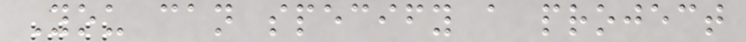You can specify a project
